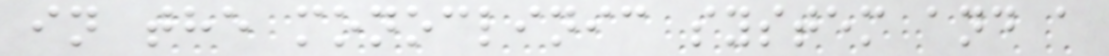in the monoclinic system and a
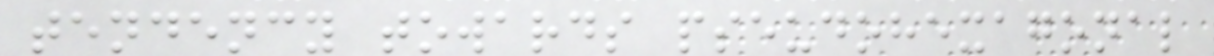tendency towards pseudohexagonal
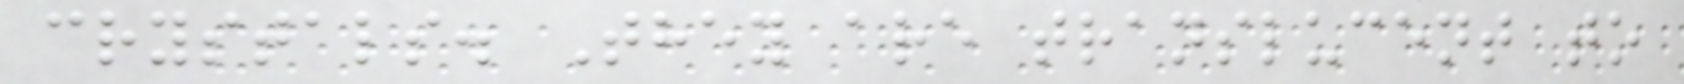crystals. They are translucent to
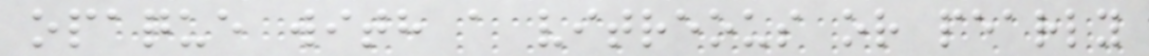opaque with a vitreous or pearly
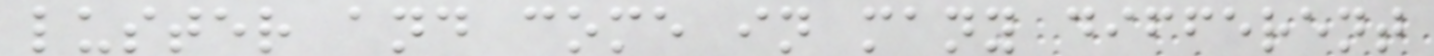luster and come in many different
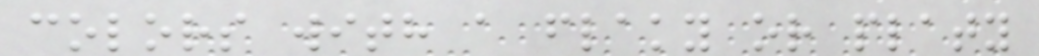colors with a flaky or platy
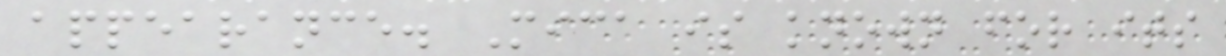appearance. Mica is known for its
